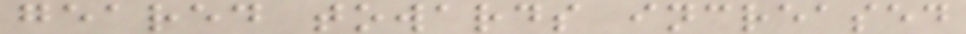geared towards increased
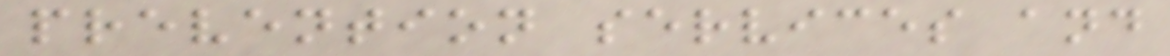prevention services and
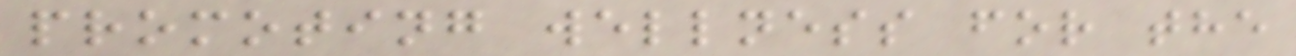promoting wellness for the
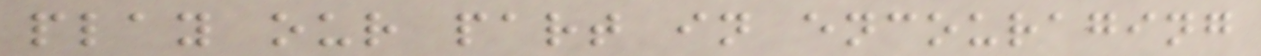play our part in encouraging
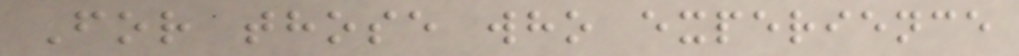For those who experience
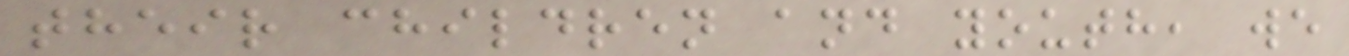their children and youth, we
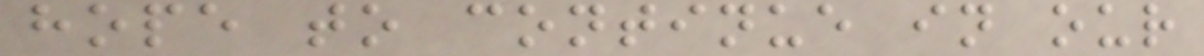hope to continue in our
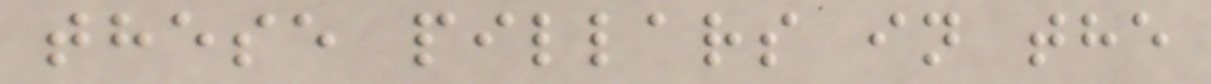these pillars in the
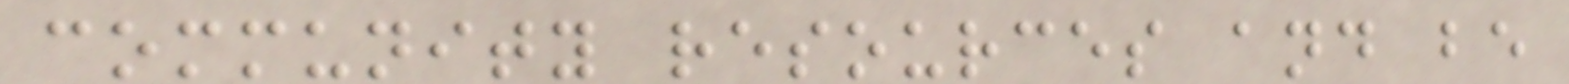community resources and be
